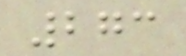273
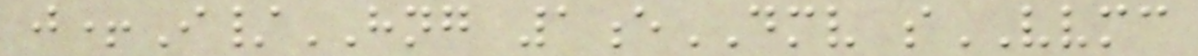j+I/HNG 1eDMV sVVMC
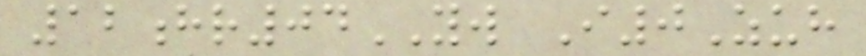12hr04YW I0Zuh
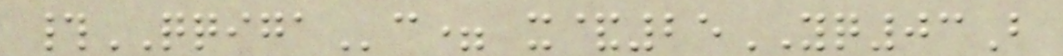#QQIGAc= x&25YQ03B
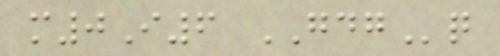m0I6 GDGq
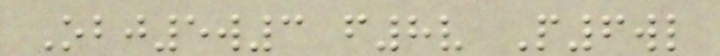Obj5w3 f8v P6wl
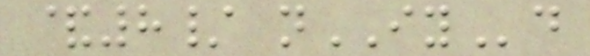&8/ nIYd
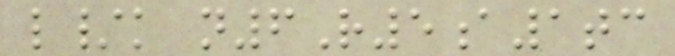l/k n6R5a1tc
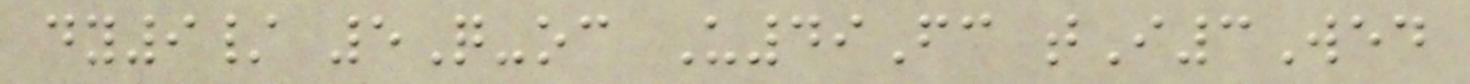dy9/ 5Q-oc U49Fc tI3Wed
